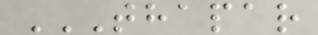THAPAR
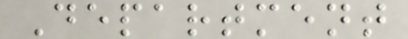Department
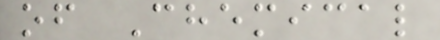of Chemical
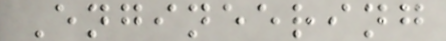Engineering
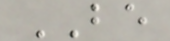BE
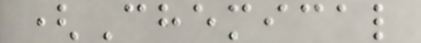(Chemical
